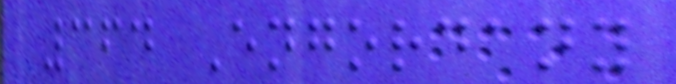364 Engordany
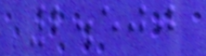2.500
